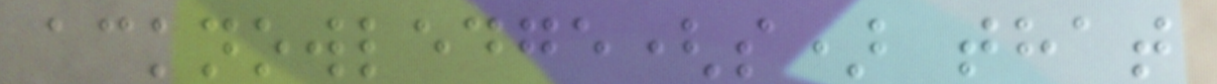acknowledge(s) that
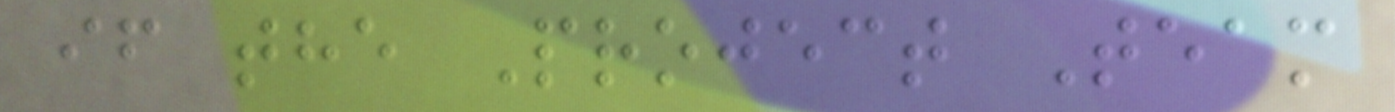if the Project Team
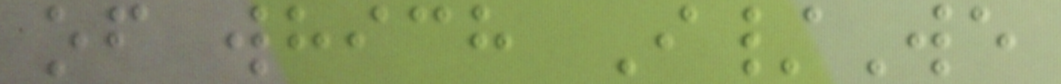of which I/We
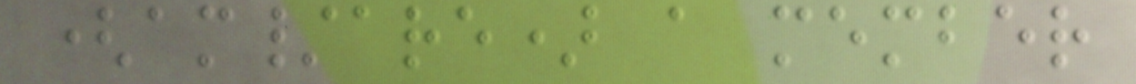(am/are) a member
